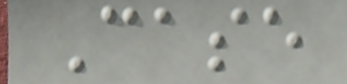Case
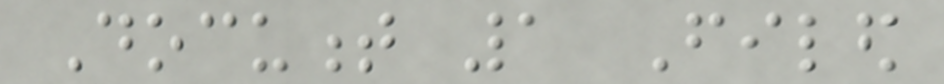Document 1 Filed
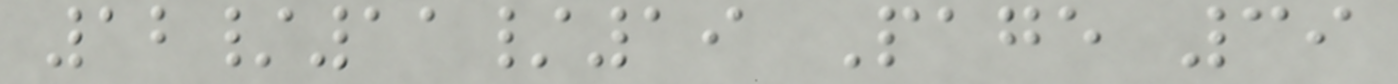12/11/19 Page 39
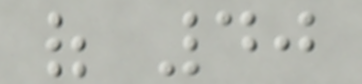of 40
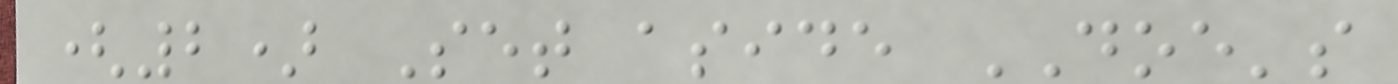(2) Set aside DOE's
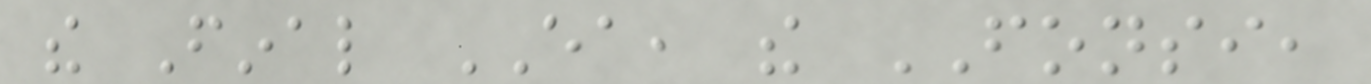the Final EA, the FONSI,
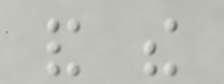and the
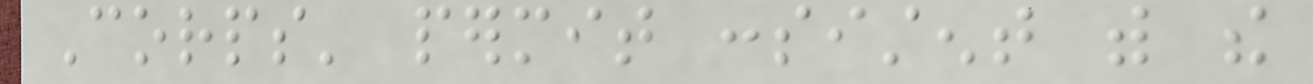Corps' permit consistent with the
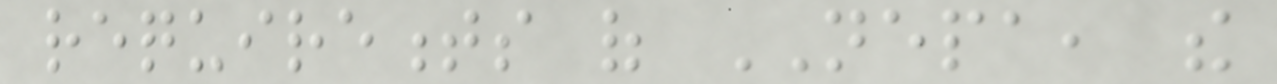requirements of NEPA, the
